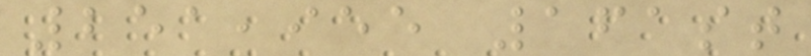251,955 161st
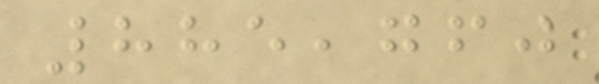885,760
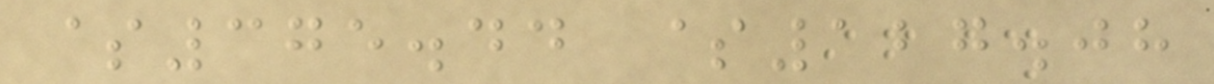$375.44 $127.08
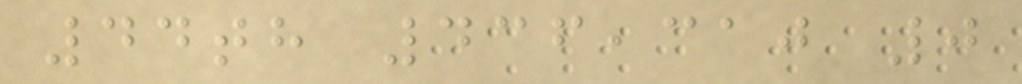44th 436,310 0
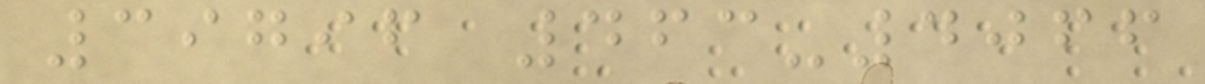39796 463-4066
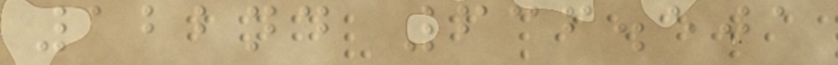122nd 636.501
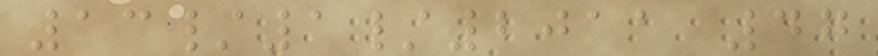13/1/2011 47
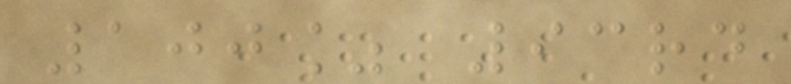100% 93rd
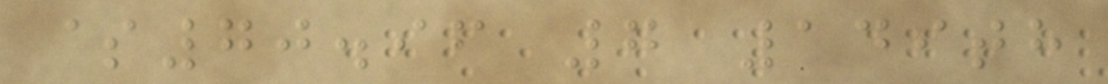$70.96 7 149th
